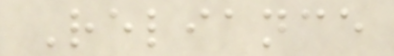Reliance
